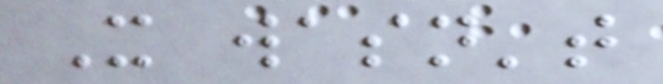It wasn't
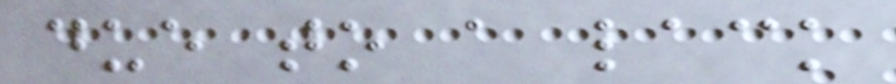due to a lack
